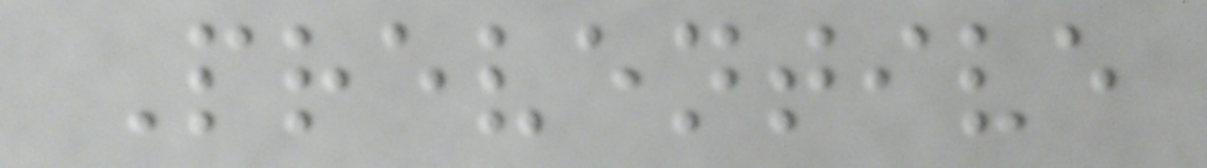Preventive
